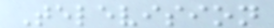Television
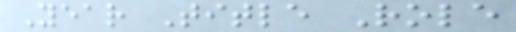Year Title Role
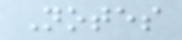Notes
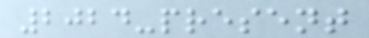2024-present
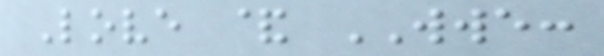Love & WWE:
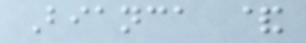Bianca &
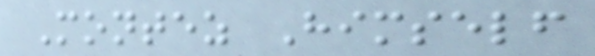Montez Himself
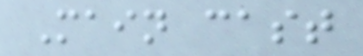Main cast
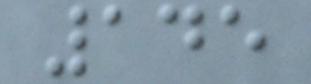145
